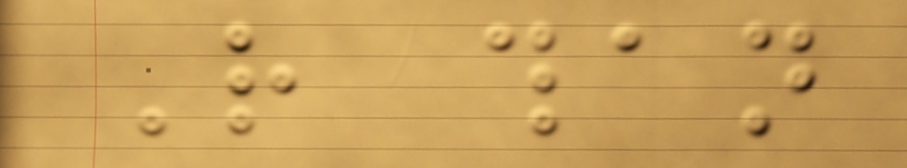Rather than
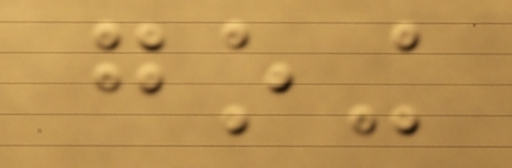going
